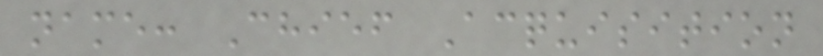name: Chief Acquisition
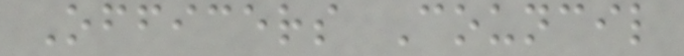Officers Council
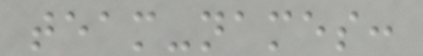team-names:
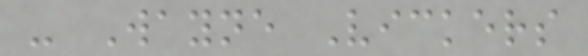- Wayne Vickers
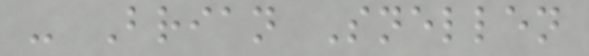- Brian Snellen
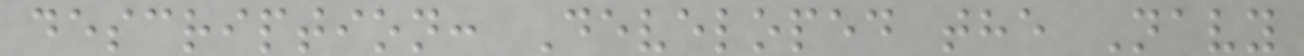description: Developed the Navy
